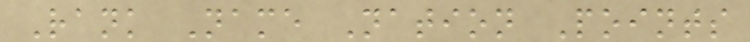Rank Name Nation Points
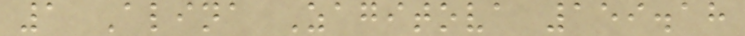1 Alina Zagitova 159.18
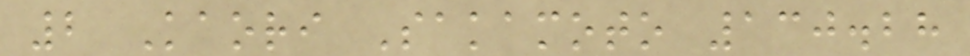2 Kaori Sakamoto 130.28
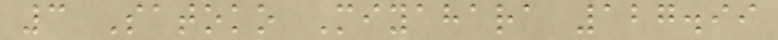3 Satoko Miyahara 127.99
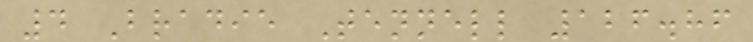4 Bradie Tennell 126.86
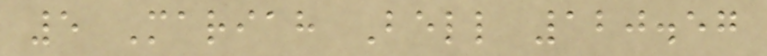5 Mariah Bell 120.57
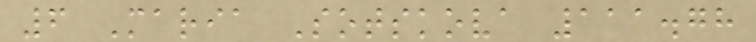6 Maria Sotskova 111.78
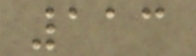113
